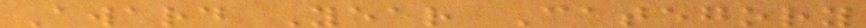Award Year Category
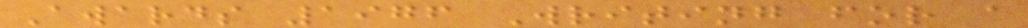Awards 1976 Writing for a
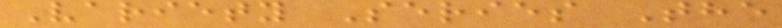Variety Series The
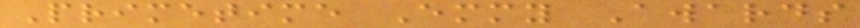Primetime Emmy Awards
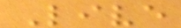Live
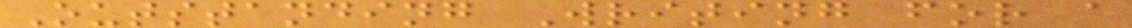Outstanding Writing for a
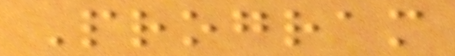Program
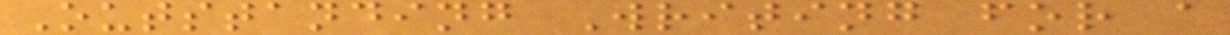Outstanding Writing for a
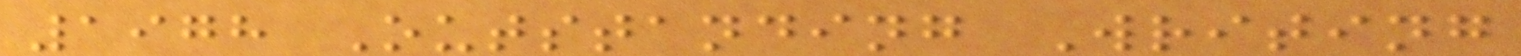1978 Outstanding Writing
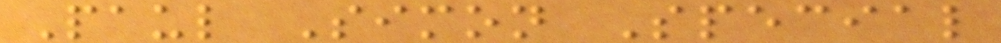Paul Simon Special
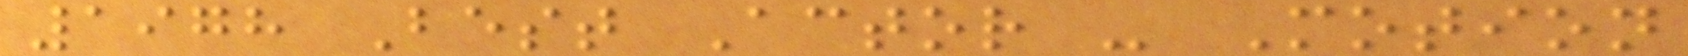1978 Best Actor - Motion
